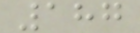187
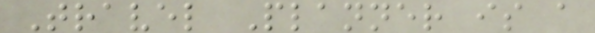Travel Planner is a
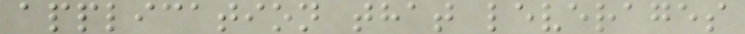application that leverages
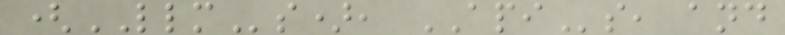(LLMs), APIs, and
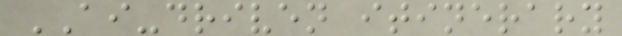AI-driven itinerary
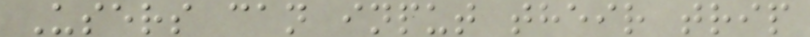Users can input their trip
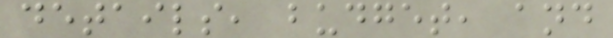details, budget, and
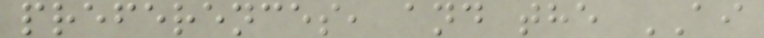preferences, and the AI
